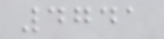4741
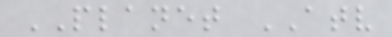PLANET ATV
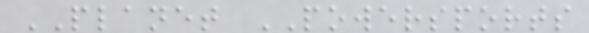PLANET POWERSPORTS
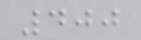400
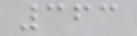363
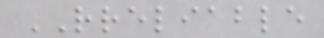RRELIABLE
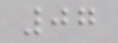07
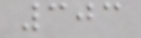303
